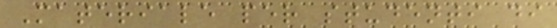Materiale per studenti di
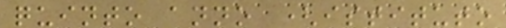quinto anno (istituto
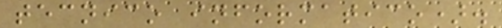tecnico informatico).
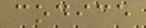codice
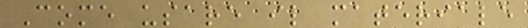Come usare il materiale
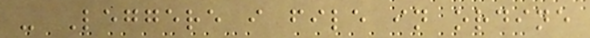- Leggere i file in ordine
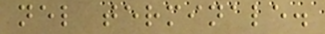nel terminale.
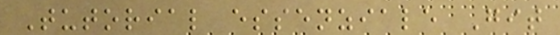Tutorial essenziale Git
